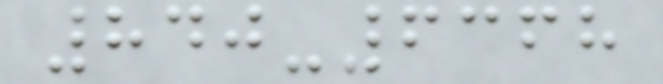840-6368
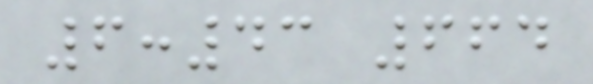6:43 664
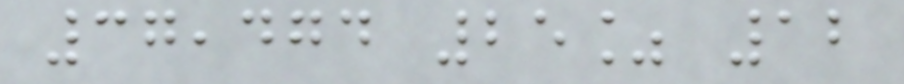37,474 25% 12
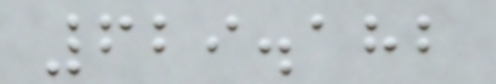629.182
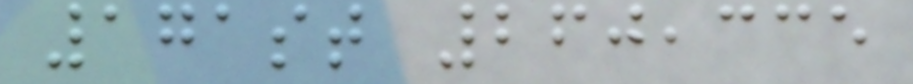171st 260,335
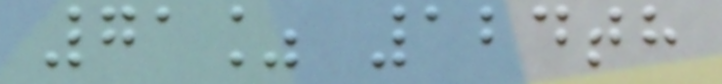71% 124th
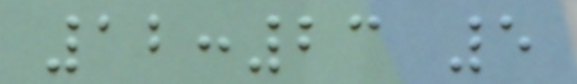12:23 5
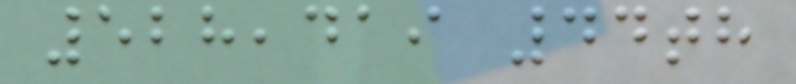528,419 44th
